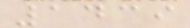1439
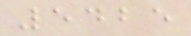5425
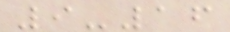9-16
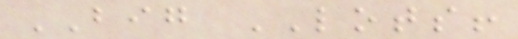BIG LOTS!
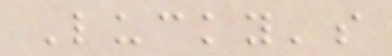Lucky's
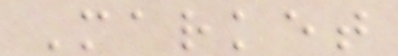Market
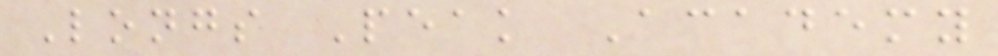Longs Peak Academy
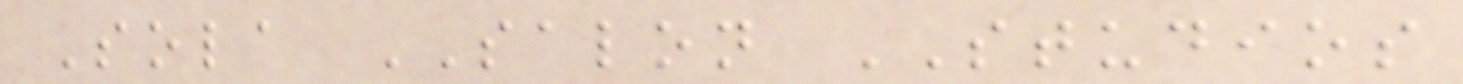Sola SALON STUDIOS
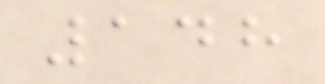148
